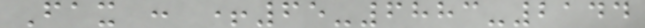Fax : +65-6883-2144
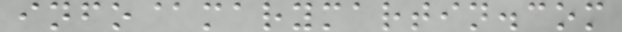info@marymartin.com
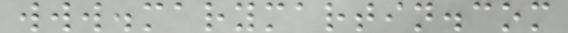www.marymartin.com
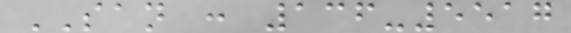SAN : 136-5517
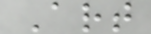Art
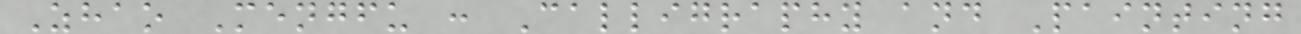Zhao Mengfu : Calligraphy and Painting
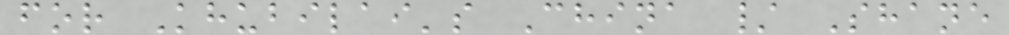for Khubilai's China / Shane
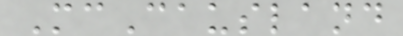McCausland
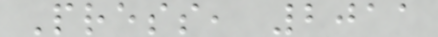Press, 2011
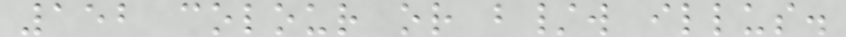152 colour or b/w illus.
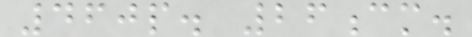460p. 26cm.
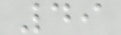49
